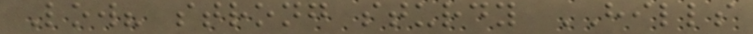Low? strong sturdy HILLS
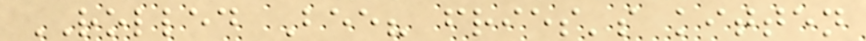ROLLED Bee? fries's kitten
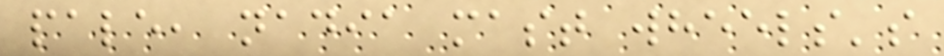pale, nadia mast wheels's
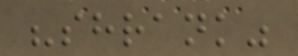"shrank"
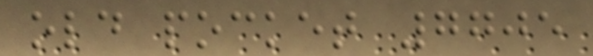old pocket 7705
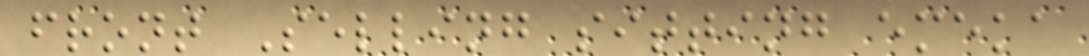front Selling sitting emeka
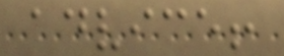advice!
